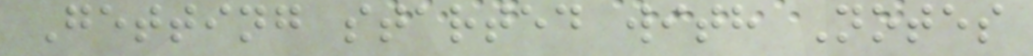Getting started with Notes
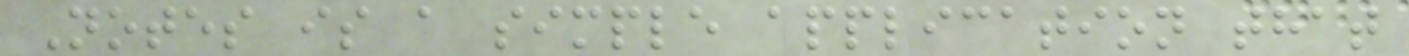Notes is a simple application that
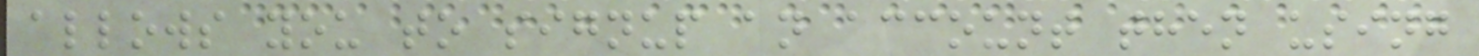allows you to signup an account then using
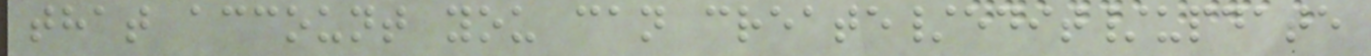that account you can create/edit/update
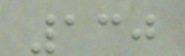130
